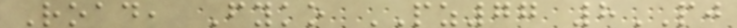Road, Fyko PZ77 8PJ
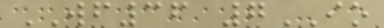WF36 7IO
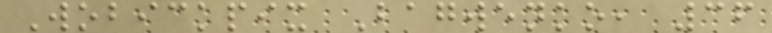Wobickpix Bagwenko, 36
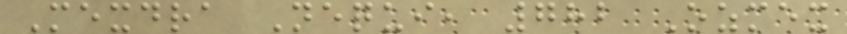Mexdra Nequi, 782 Ozmex
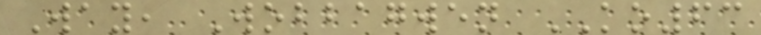Way, Wobbagwen KO63
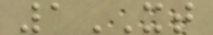1XT
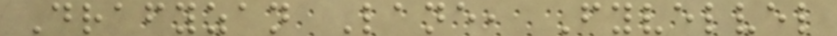Drafyzan Lane, Fyvelvel
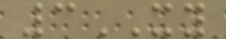3XY
